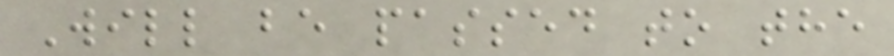Will be passed to the
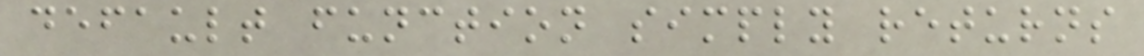default function simply returns
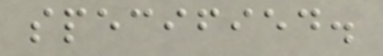specified.
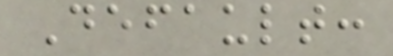Default:
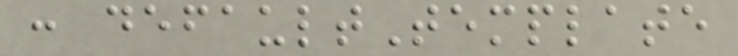: defaultTemplate
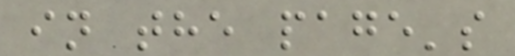in the page's
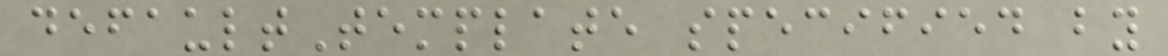defaultTemplate specified by
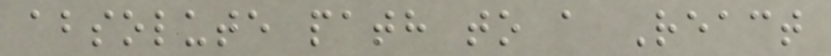absolute path to a React
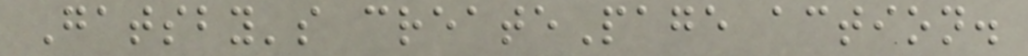Gatsby's createPage action.
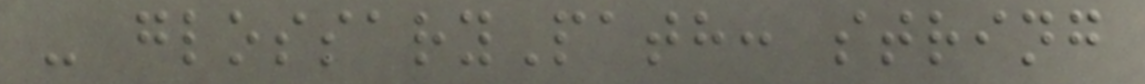- glossaryPath: string
